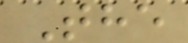The
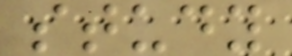study
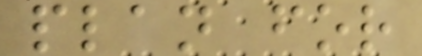plan for
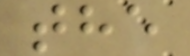the
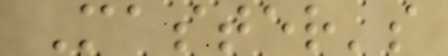Master's
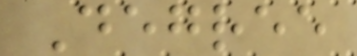Degree
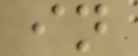in
